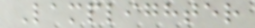Lamplighter
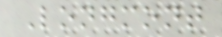Longmont
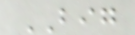BIG
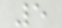5
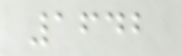1642
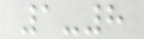1-8
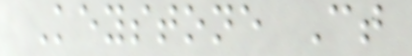Keystone Ct
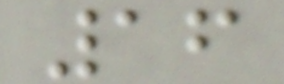16
